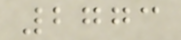2773
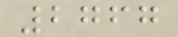2767
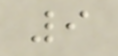9
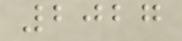2027
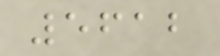5612
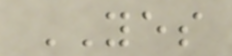YES
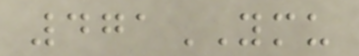471YMU
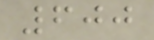600
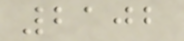2102
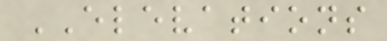ELEVATIONS
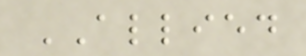ALLIED
